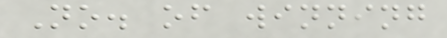No. of winning
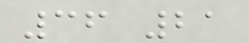36 21
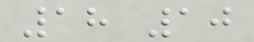18 10
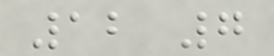12 7
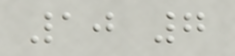10 7
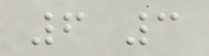6 3
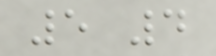5 4
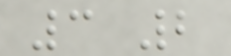3 2
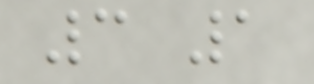3 1
